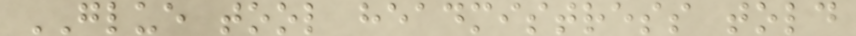GLUE tool headmistress told
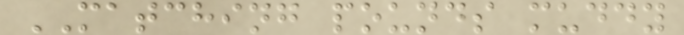MATCHING pounds muddy
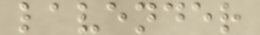lavender
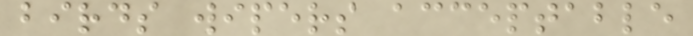birds wipers acceptable
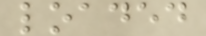loaded
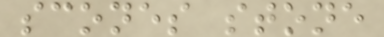scones stone
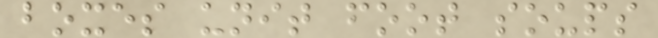boxes unit foot soups
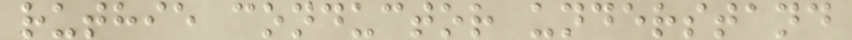ruthie conductor understand
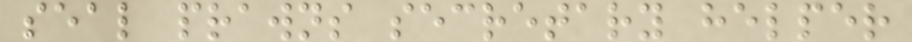seal prawns secretary helper
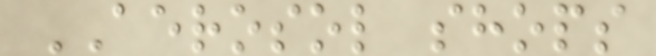AEROSOL shops
